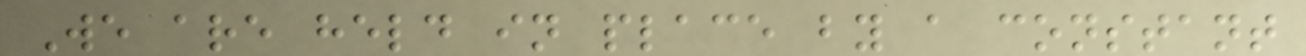We are held in place by a constant
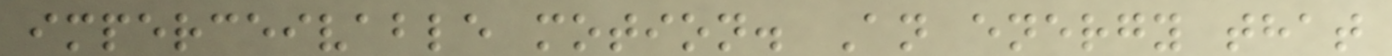imperceivable motion. An energy that
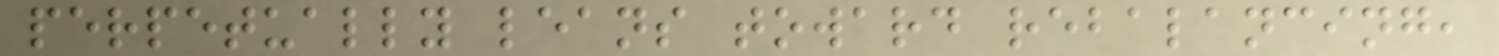perpetually leans toward rebalancing,
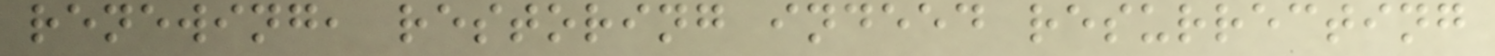renewing, restoring indeed resurrecting
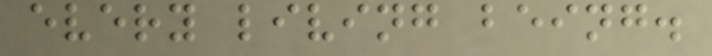every living being.
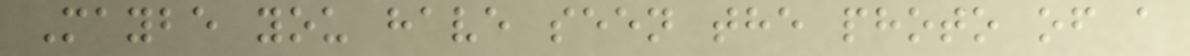Maybe you have seen the photo of a
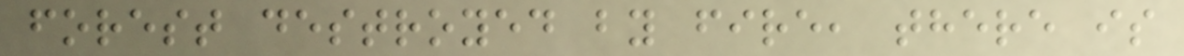forest destroyed by fire, there is
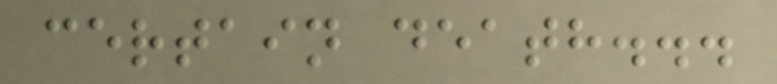certain death...
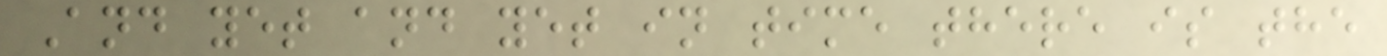And yet and yet in time there is the
